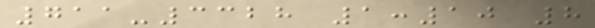711-3328 1:10 8
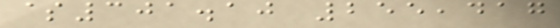$301.10 255,417
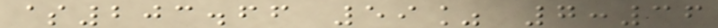$203.66 59% 7:36
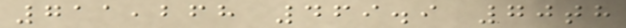711,268 469.9 70th
